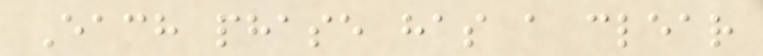Each phase has a clear
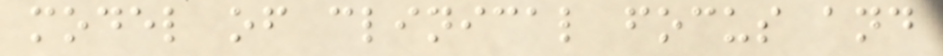model of clinical focus and
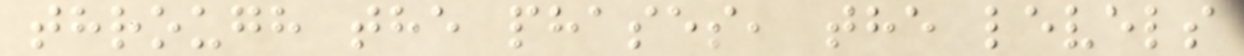through the phases, the levels
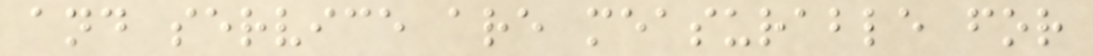and service are measurable for
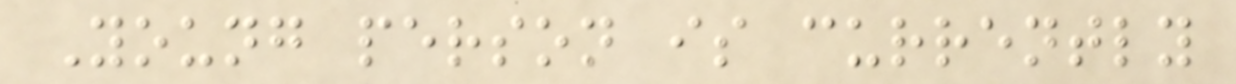Young person is currently
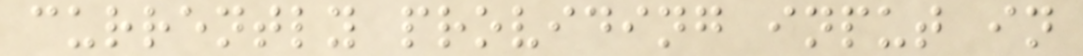currently providing input in
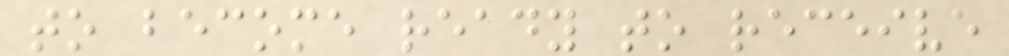to become ready to receive
